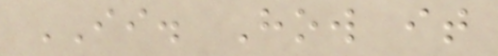II. How it
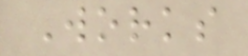Works
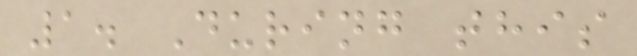1. During this
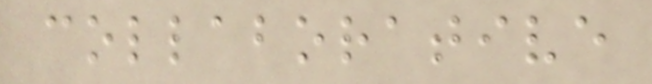collaborative
